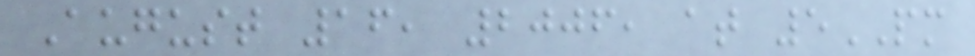August 16, 2006, at 5PM
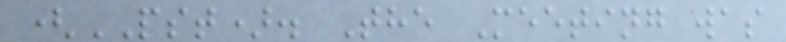(PST). The Meeting was
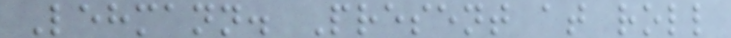Lehmann. Present at roll
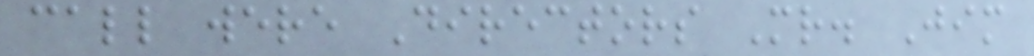call were Directors Mr. Jim
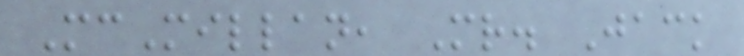McMillan, Mr. Jack
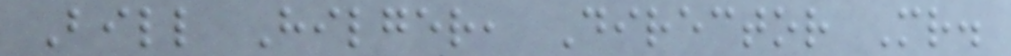Bill Hilger, Director Mr.
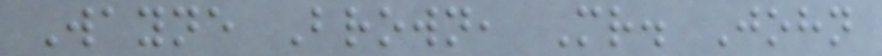Wayne Brown, Mr. John
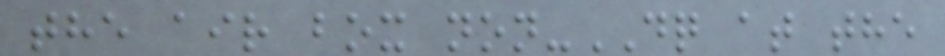the air box non-DQ at the
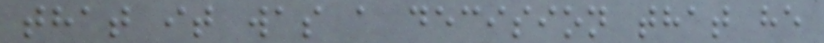that it was a decision that he
